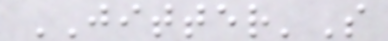JITTER'S
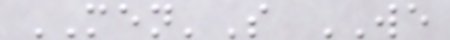MEN'S WE
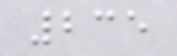235
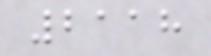2118
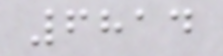6814
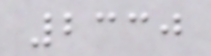2330
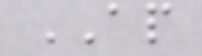AP
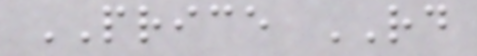PRICE RD
